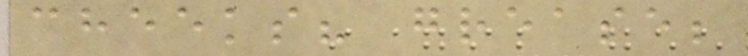cheeks? grease;
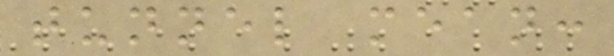tunnel mean:
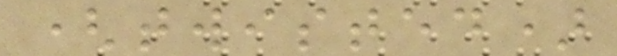(twisted)
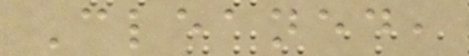Cleaned,
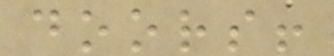doors!
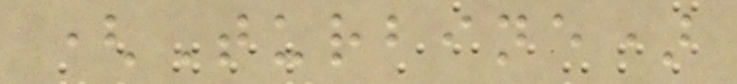(Turbine)
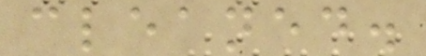cleaned.
